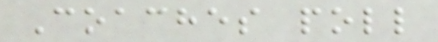Coaches poll
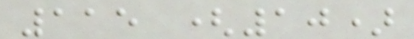115 (10)
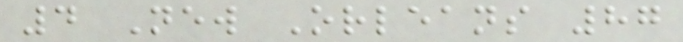4 New Orleans 87
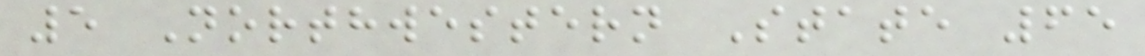5 Northwestern State 65
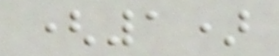(1)
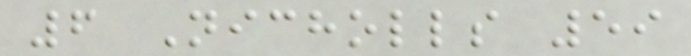6 Nicholls 59
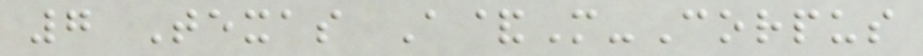7 Texas A&M-Corpus
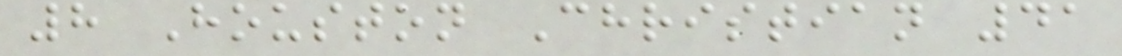8 Houston Christian 41
